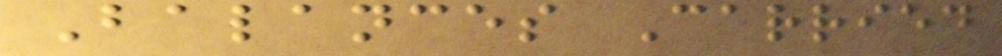Balances Carried
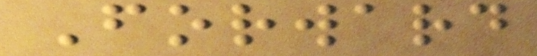Forward
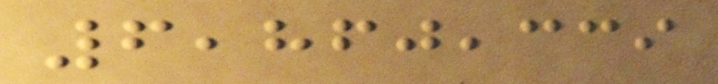6,860,339
